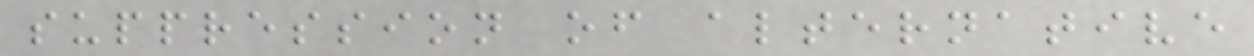suppression of alternative
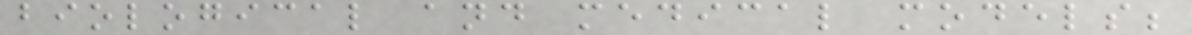biological and medical models;
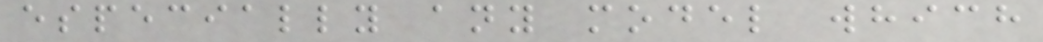especially any model which
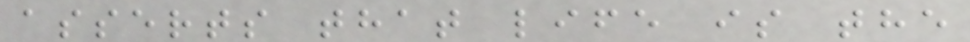asserts that life is the
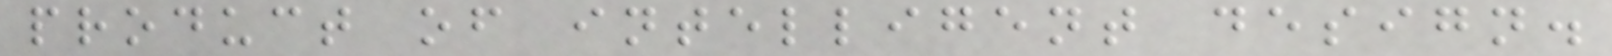product of intelligent design.
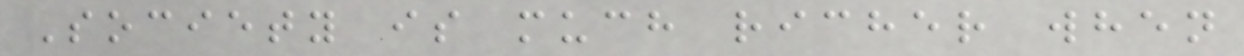Society is much richer when
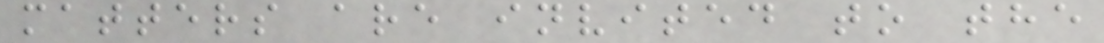matters are invited to the
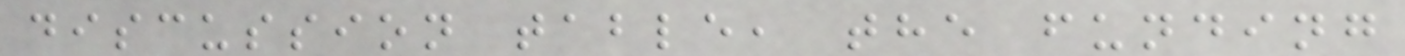discussion table, the funding
